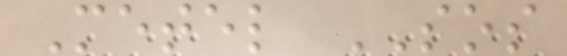Metel SOS
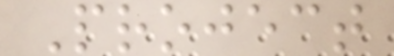Project
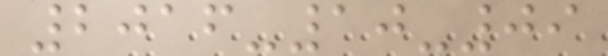2016-10-09
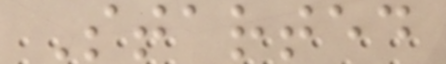Started
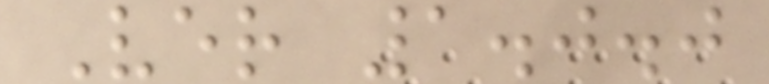Ver 1.0.0
